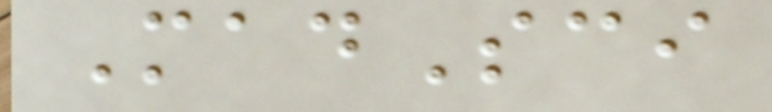MadSci
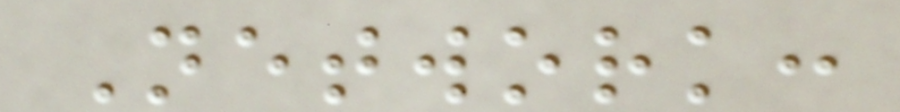Network:
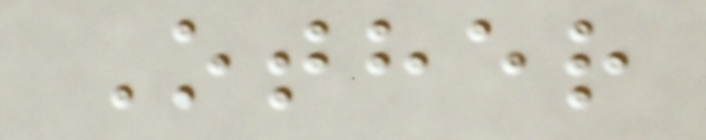Other
